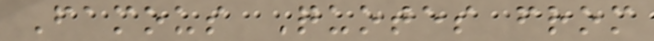Famous Quotes from
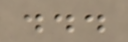...
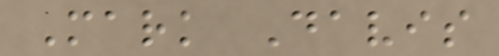Mark Davis
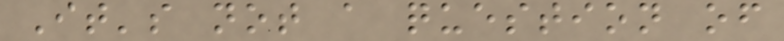It's not a question of
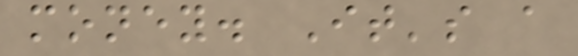money. It's a
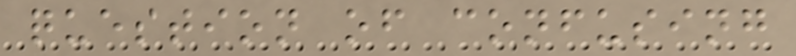question of confusing
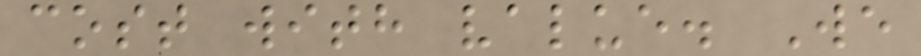cost with value. We
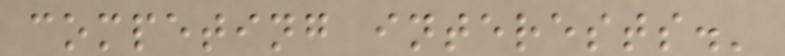competing interests.'
